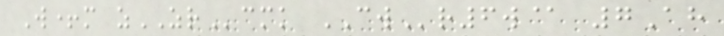W+m zZRcmk CWr6w@ 7Ah
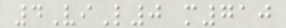4ViL0 m710
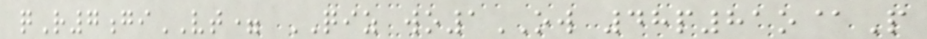qR7giVT= QIZ wo1OW 48p81o@P
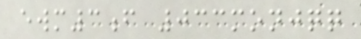ewm3f 033monjqq
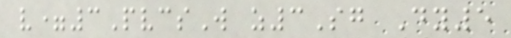v=3PvcsW z3Sg Dy5
